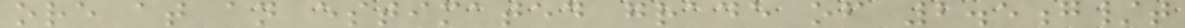ore at an estimated grade of 2.5g/t
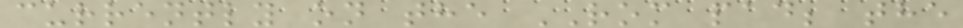currently on the ROM pad; the
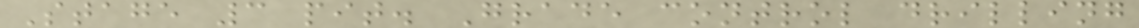Stage 3 pit. Grade control drilling
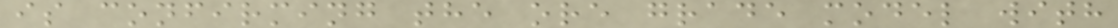is confirming the ore grade model with
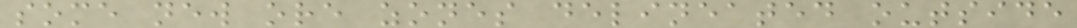some new ore zones delineated outside
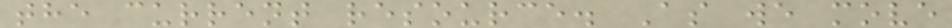the current resource. As we move
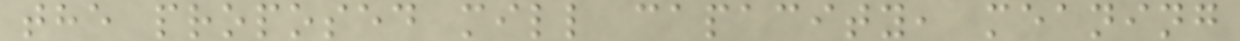the proposed mill capacity, meaning
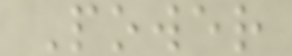Power
